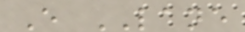E LANE
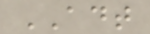ADT
